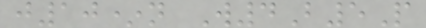j10*n W4B5P
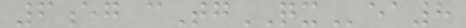6eg cTgQXea8
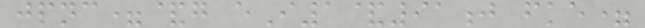jpnc=&g eI1&91j fke=
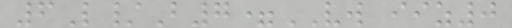6L/B7=VW iiz0
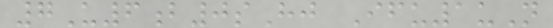7U6b0sHj Ifu1uN
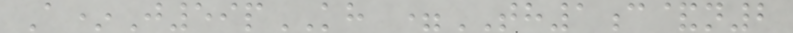A*J59pKH =TH1c&n2
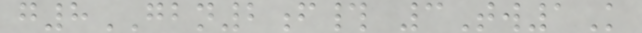g8GBN2f# 3Tw1K
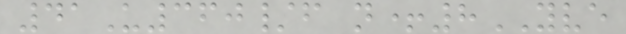41U360/f n+8YVE
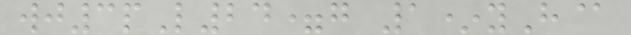wj3pL24=g 1*yH@
